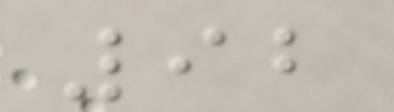92
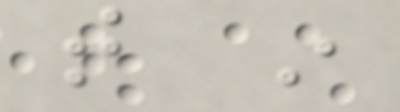that in
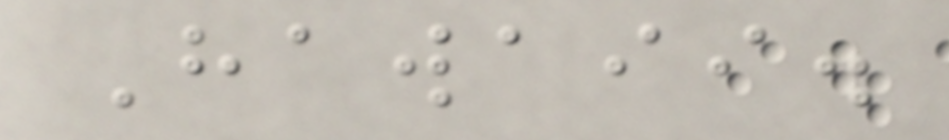Hawaii.
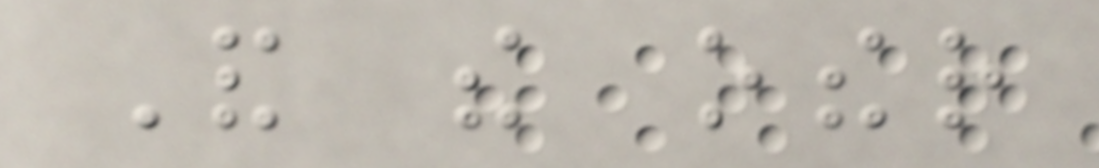And the other
